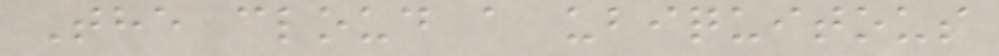The cloud a ubiquitous
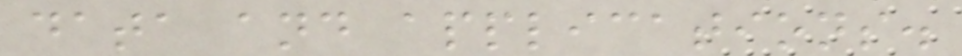data and applications.
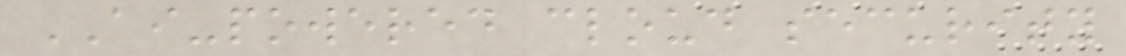AI-powered cloud security
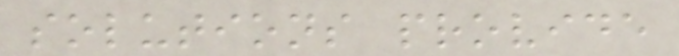solutions provide
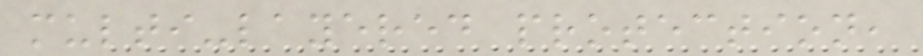multi-layered protection,
